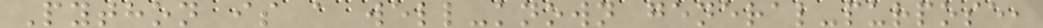Python is a well-known general-purpose,
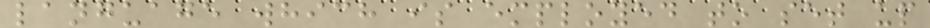language which is employed to set up
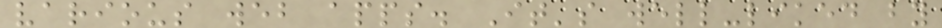various web apps. It's well-liked by
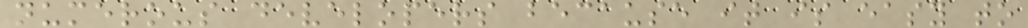numerous developers because it is easy to
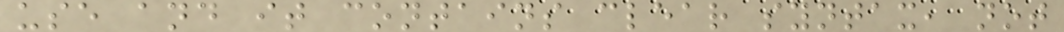use and it contains clear syntax, not
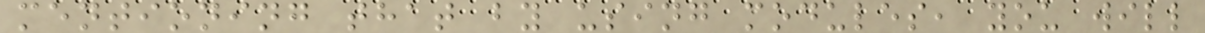mentioning that by using modules, you will
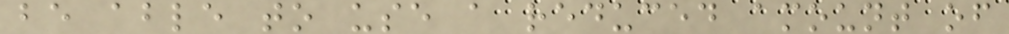be able to use a reduced amount of
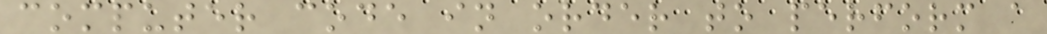computer code in order to perform a
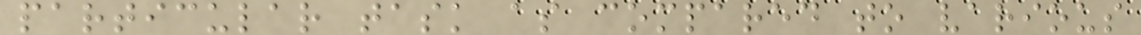particular task as compared to various
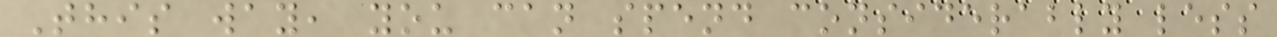This way, you can spend considerably less
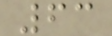63
